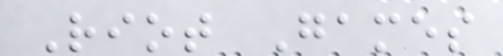Riot Games
